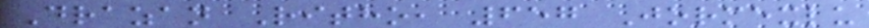Drazan Ritho, 657 Jormexlu
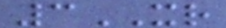3XR
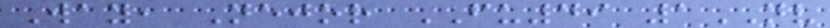Way, Nejor FU49 1NV
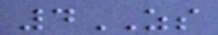4ZS
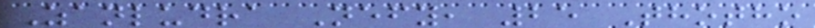Zanludra Nefy, 25 Thotho
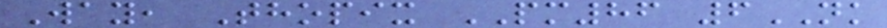Way, Thopix PM86 6NK
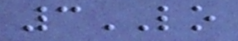3LO
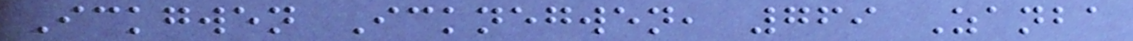Ickgwen Icknegwen, 769 Zanba
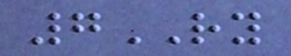7RY
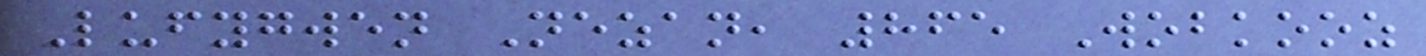Lufygwen Nezan, 865 Wobkooz
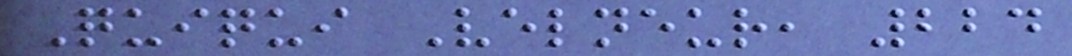Quiqui Velneur, 224
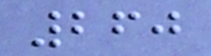260
